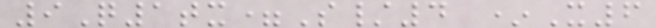9Q1tx=S/4 *X6
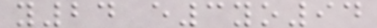y24 e3yo94
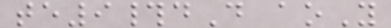te9#dD aoY
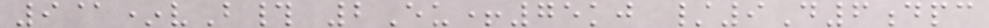9@*vB# 2Eu+75kj /9D6dpc
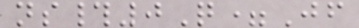ns#0Q=Jf
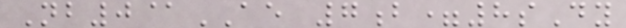Nb0@AE 7b=8sDy
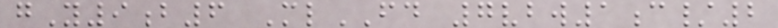gY9b6 MlFD 7vbw1c/2
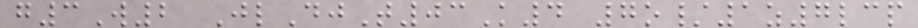g3W2 JlDjT03K4 7o/1z7lcp
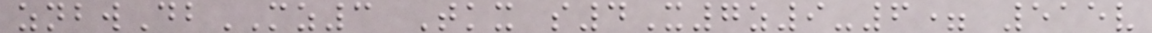znbwDbMZ3 Tkx s4X7z9-6= 515v
